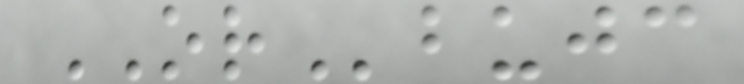ORbujc
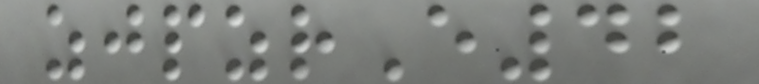zjpzrE42
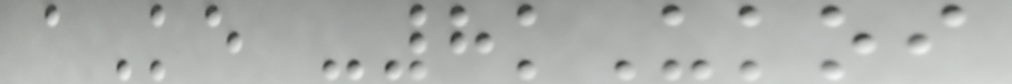aKe -8kUkoi
